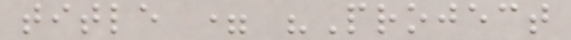title = "Project
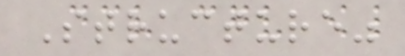Structure"
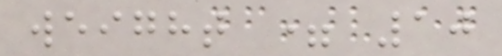weight = 10
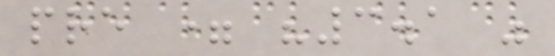pre = "3.1 "
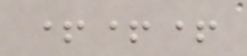+++
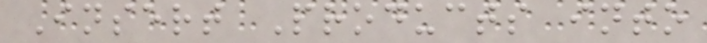Insert Products into
